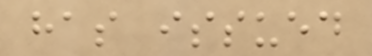has issued
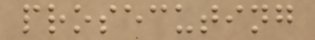prosecuting
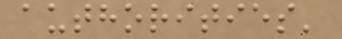authorities'
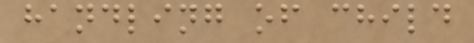handling of child
